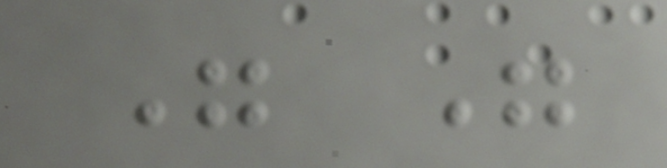" "
